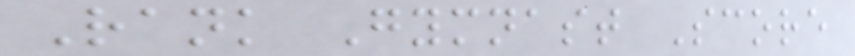Rank Gymnast Score
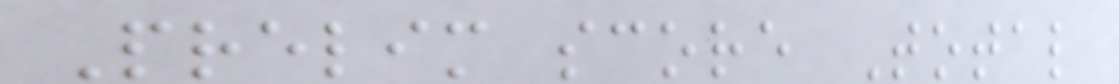Prelim score Total
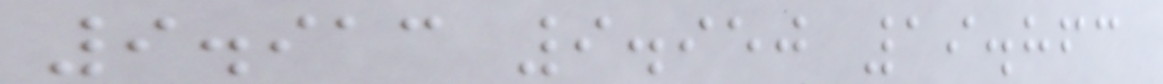9.913 9.950 19.863
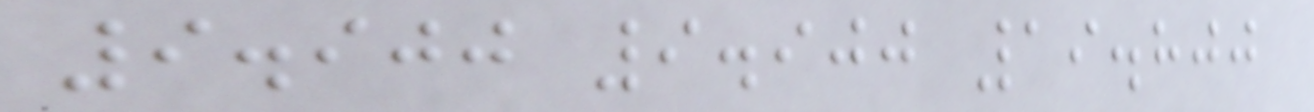9.900 9.900 19.800
